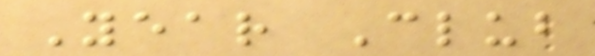Year Club
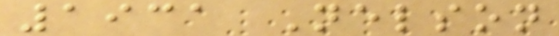1931 Nelson
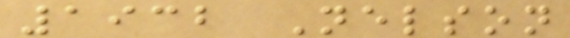1932 Nelson
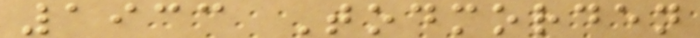1933 Todmorden
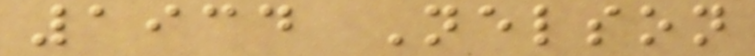1934 Nelson
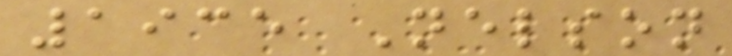1935 Nelson
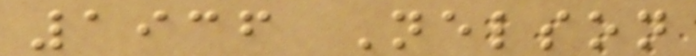1936 Nelson
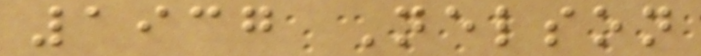1937 Nelson
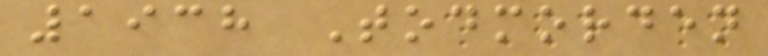1938 Todmorden
